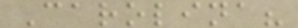Carolina?
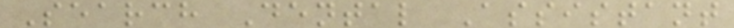Search Dental Assistant
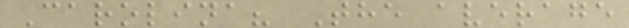Carolina? The average
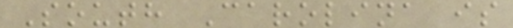South Carolina is
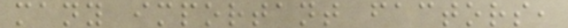many important factors,
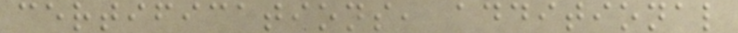certifications, additional
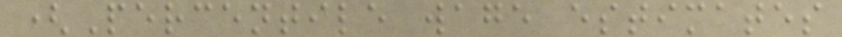(Percentile wage estimates
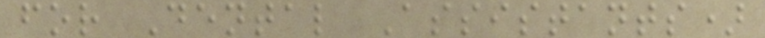for Dental Assistants)
